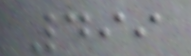499
